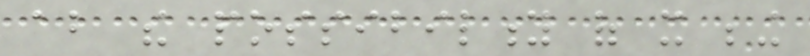about the possibility of it being
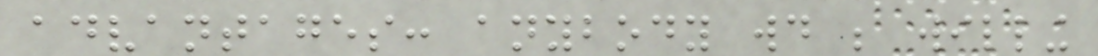advantages: anybody would be willing
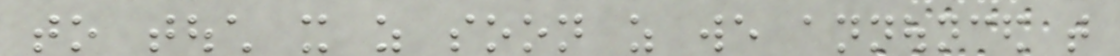to touch it as soon as we announced that
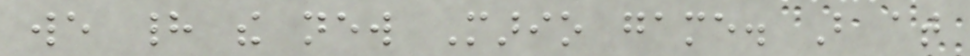we had the new Mario game. But at
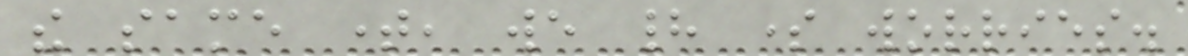the same time, we had some worries.
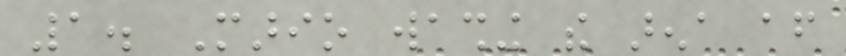1. Mario washing the arena after
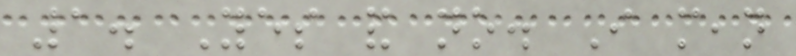1. Yes and no. I mean
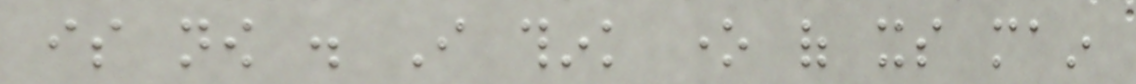is now . I think one of its main
